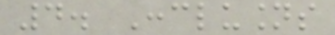4. Conclusions
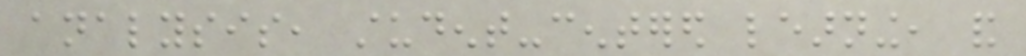analysis, student-centered learning, and
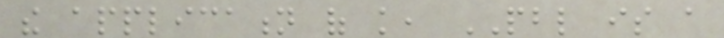the application of knowledge, PBL is a
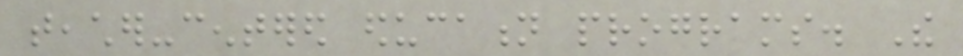teacher-centered education programs. The
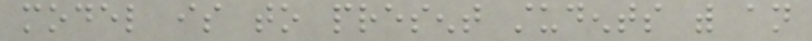model is to present students with an
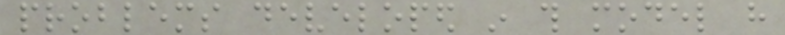problems developed in this model have
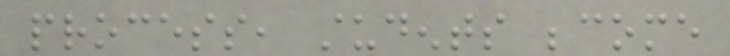process, students become
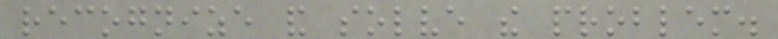recognize and solve the problem.
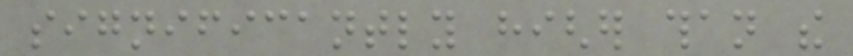significantly higher than the
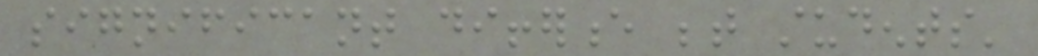significant difference between students'
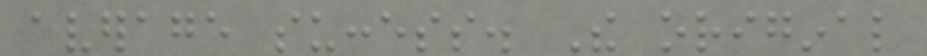average success. The original
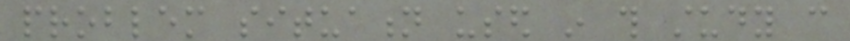problem situation used in this study can
